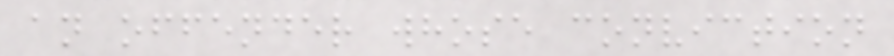an offender whose conviction
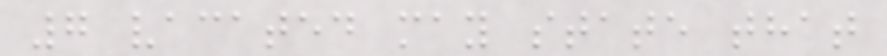7 vacated may state that
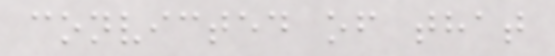convicted of that
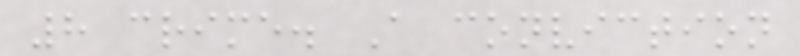8 crime. A conviction
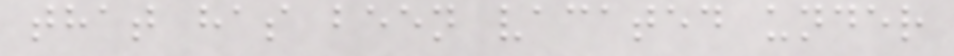that has been vacated under
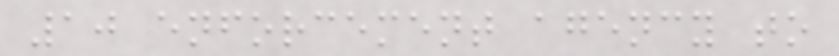10 enforcement agency to
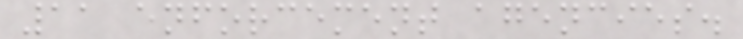11 enforcement agencies.
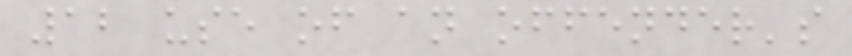12 use of an offender's
